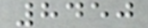8450
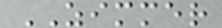ZIMMER
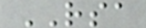RSA
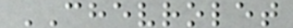CHEVROLET
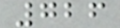726
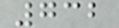732
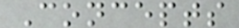Concepts
